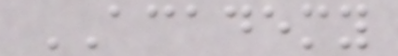ACADEMY
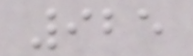925
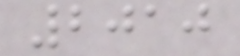2010
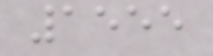1555
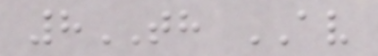8TH AV
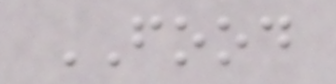FOOD
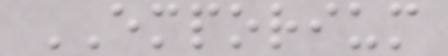EMPORIUM
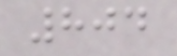804
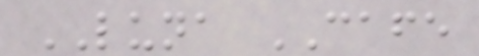LUNA CAFE
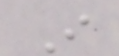I
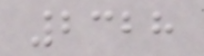2328
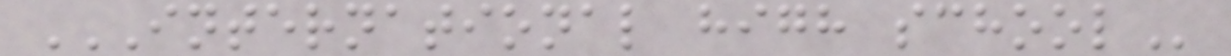INTERNATIONAL HIGH SCHOOL
